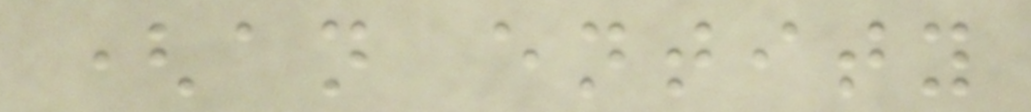(an entity
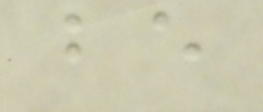be
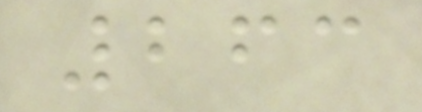263
